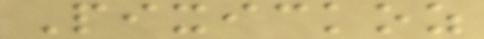Pixickoz
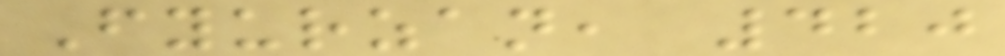Fyurzan, 420
